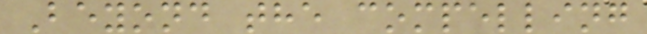Beyond the compelling
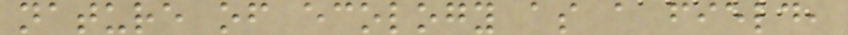nature of ecology as a field,
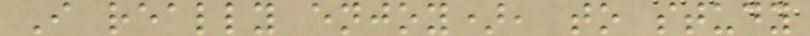I really enjoy), to study
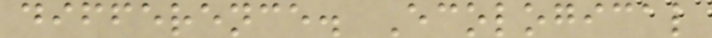difference. Ecological
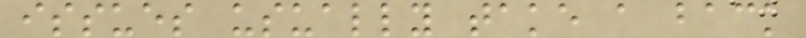issues usually take a back
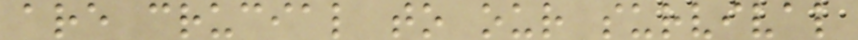are crucial to our survival
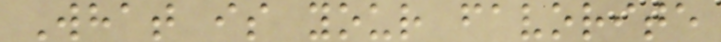What is your favorite
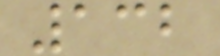132
